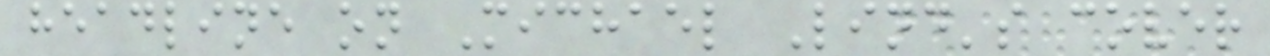headline on Michael Lind's cover
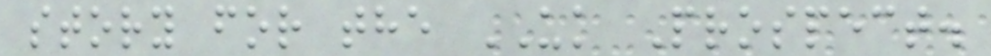story for the UK Prospect.
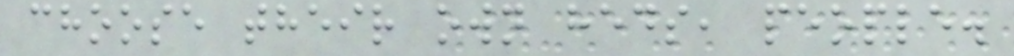choose their own heds, people.
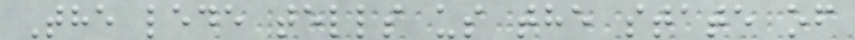The lede tells us the state of
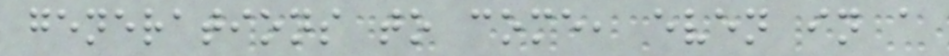generations to come, even in a
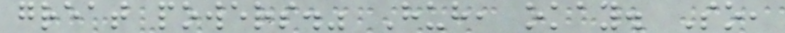great powers." Huh, okay. So,
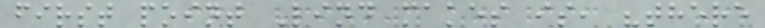first point Lind makes is, "there
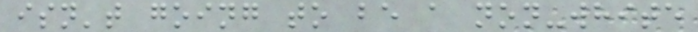isn't going to be a non-white
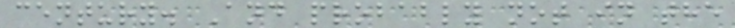century. And probably not in the
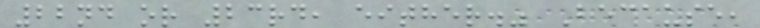22nd or 23rd, either." Because,
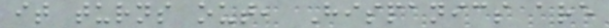it turns out, Hispanics are
